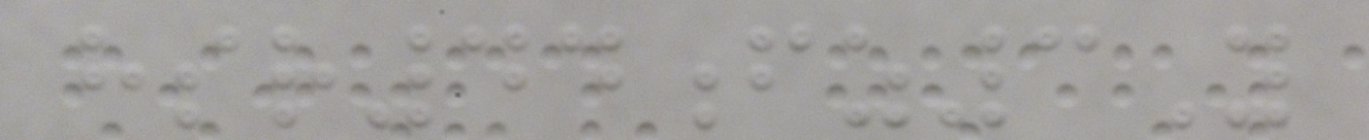hsr44fz3Y
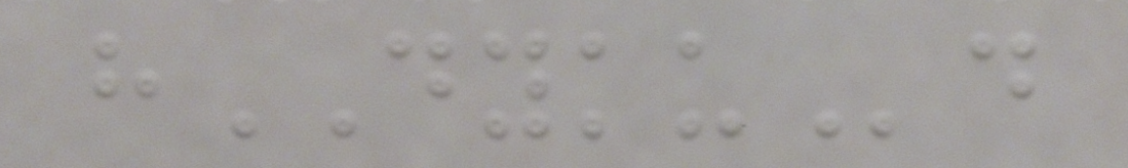hDYKUd
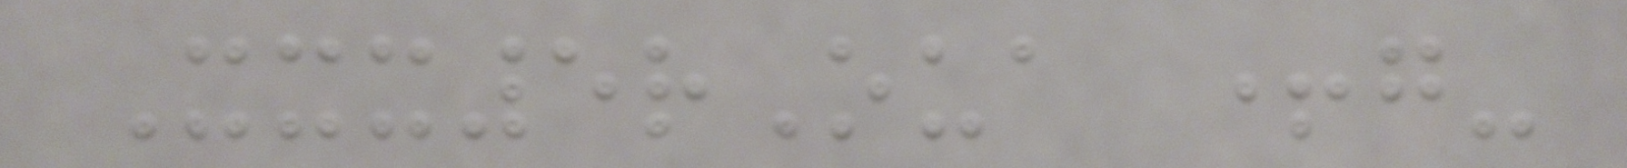Xxx5rOua +g-
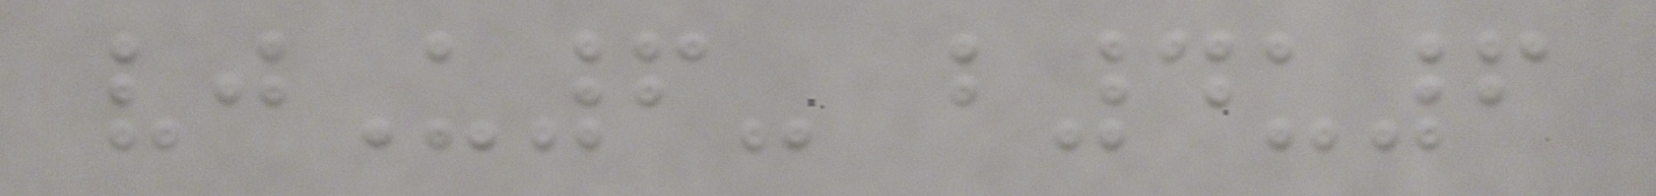vjU6- b4u6
